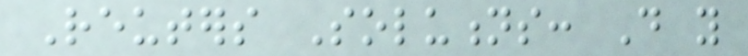Reuters Solutions: Do you
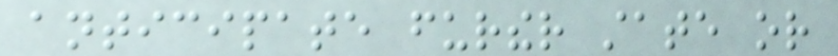anticipate further state or
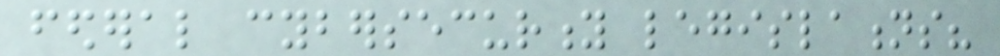federal cybersecurity legislations?
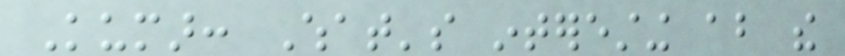Kumar: What's interesting about the
